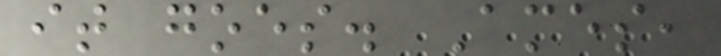it goes. Ames,
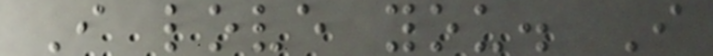I love you. I
